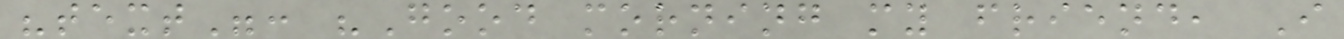"text": "Good morning my friend, I
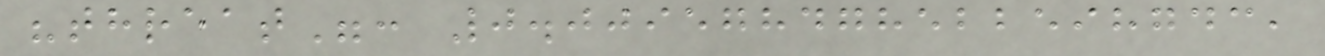"threat": 0.009578478522598743,
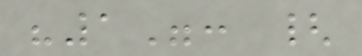"1": {
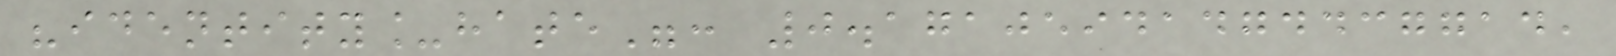"identity_hate": 0.17105941474437714,
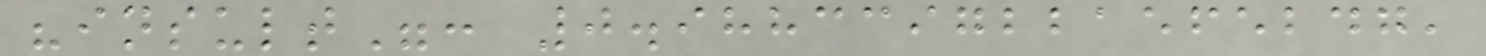"insult": 0.9883397221565247,
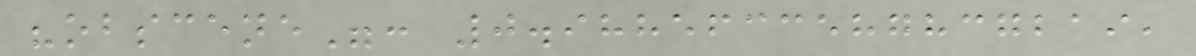"obscene": 0.9885633587837219,
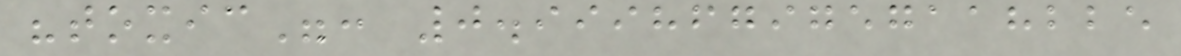"toxic": 0.9998679757118225
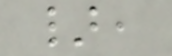},
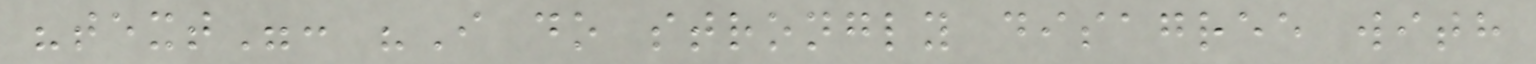"text": "I do strongly disagree with
